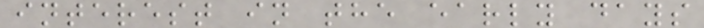interest in the early days
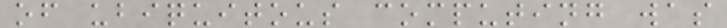of ubiquitous computing was
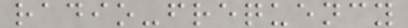radio-frequency
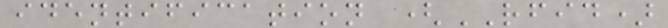identification (RFID)
